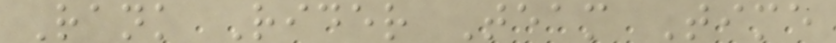Rank Rider Team Time
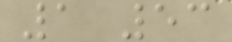1 53
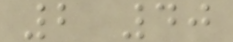2 40
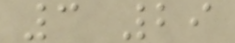3 29
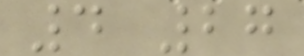4 27
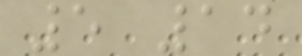5 14
